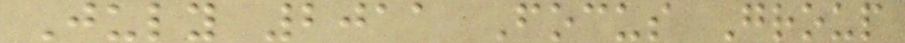July 2011 Focus Group
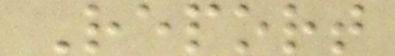Report
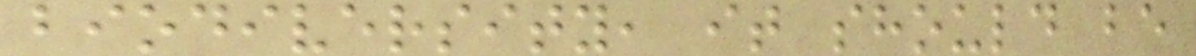biodiversity, it should be
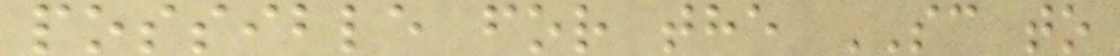possible for the SC to
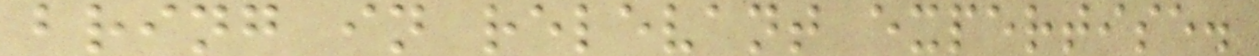bring in relevant expertise.
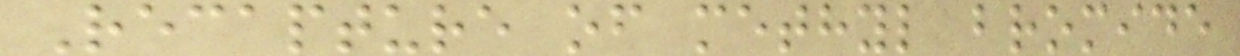Recapture of methyl bromide
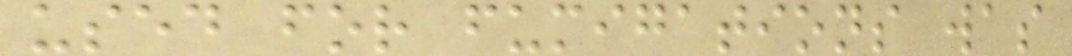used for fumigations was
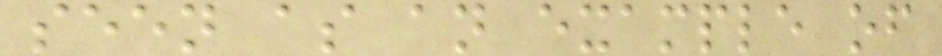seen as an example of
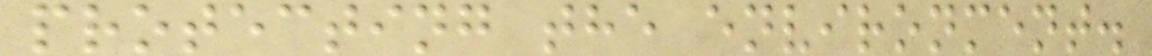protecting the environment.
